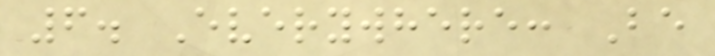6. Everywhere: Be
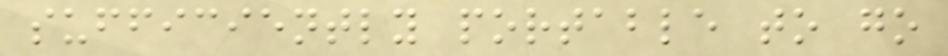sufficiently portable to go
